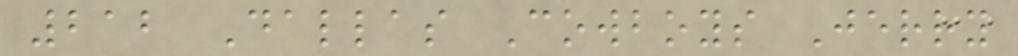212 Dallas Cowboys Jerry
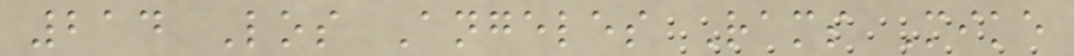214 Los Angeles Rams Mike
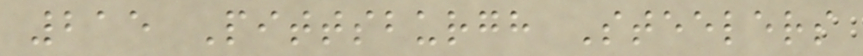215 Pittsburgh Steelers
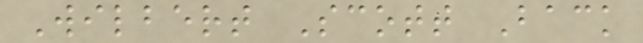Wilbert Scott Back
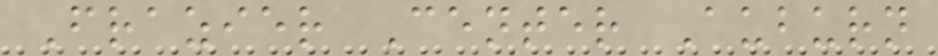Frazier Center Auburn
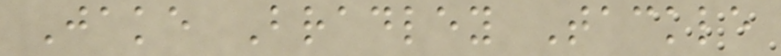Jake Bradley Tackle
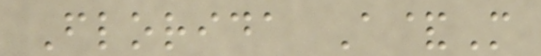Florida A&M
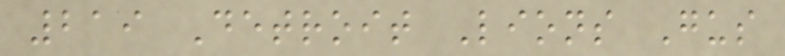219 Detroit Lions Gus
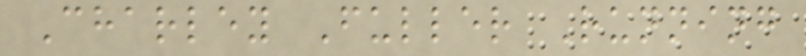Charley Fuller Running
